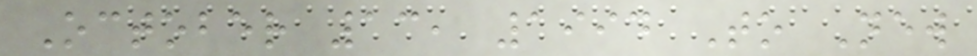October 13, 1994 To New
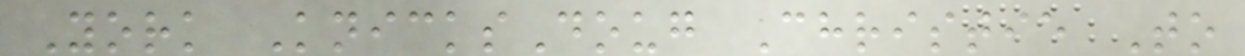York KnicksDoug Christie To
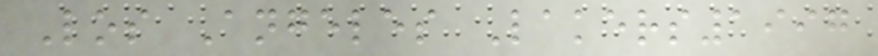Los Angeles Lakers1997
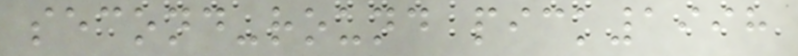second-round pick1998
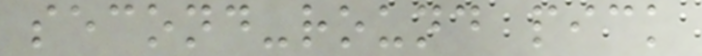second-round pick
